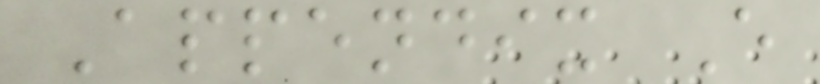Appendix E
